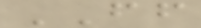FF
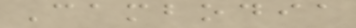Cambodia
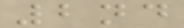2nd
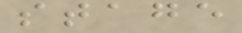stage
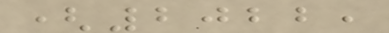(2022,
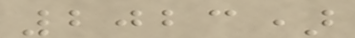2023)
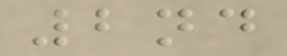2nd
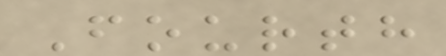Fourth
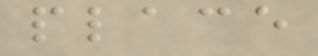place
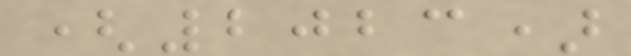(2023)
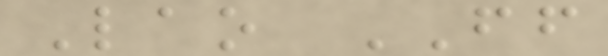Lao FF
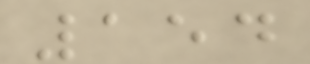154
